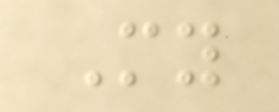My
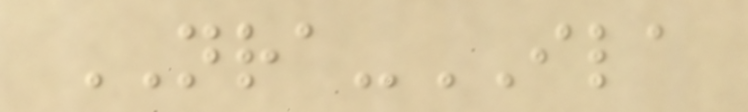NRA-ILA
